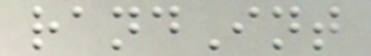randInt
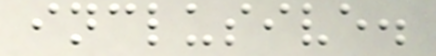inclusive.
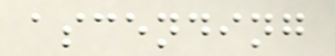ascending
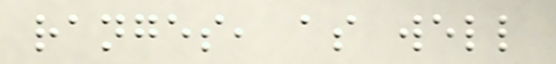ranges, as well
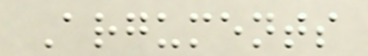Arguments
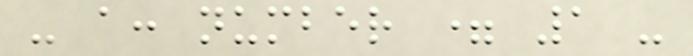- a: number = 1 -
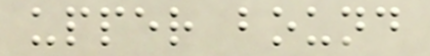upper bound
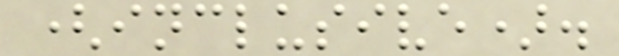(inclusive).
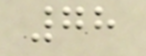78
